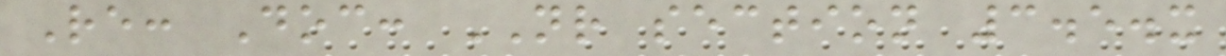Re: Doc: NR section 3.5.x
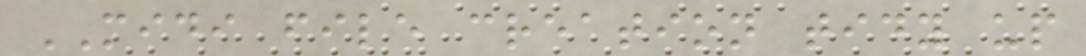MIDI file creation tidy up
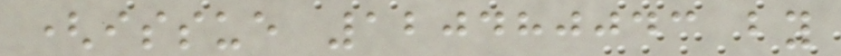(issue 120480043 by
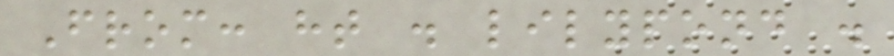From: ht . lilypond .
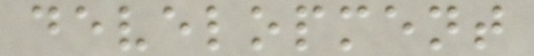development
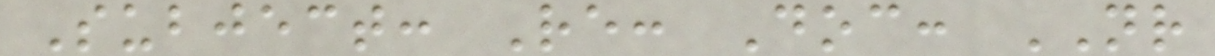Subject: Re: Doc: NR
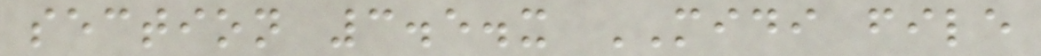section 3.5.x MIDI file
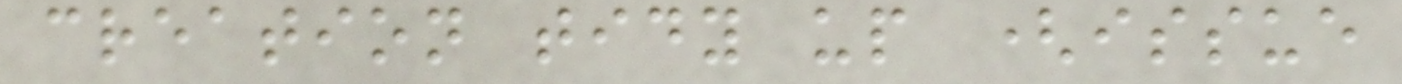creation tidy up (issue
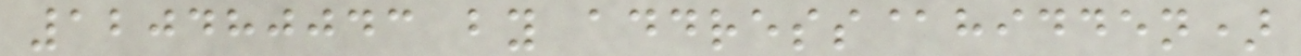120480043 by address@hidden)
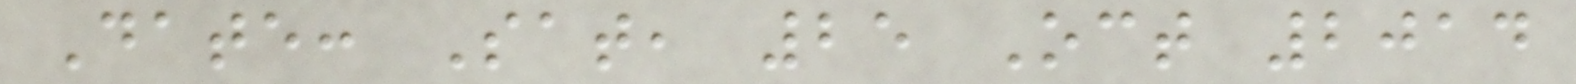Date: Sat, 25 Oct 2014
